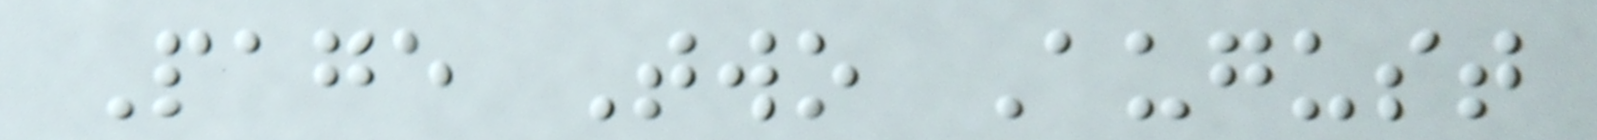Page Two August
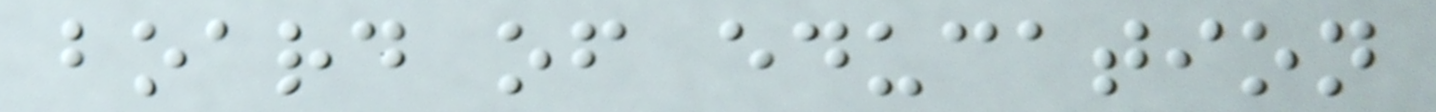board of education
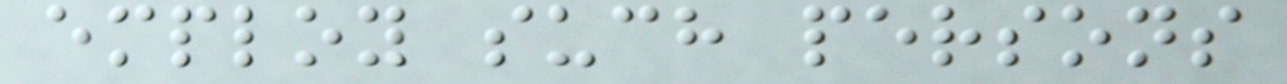employ such persons
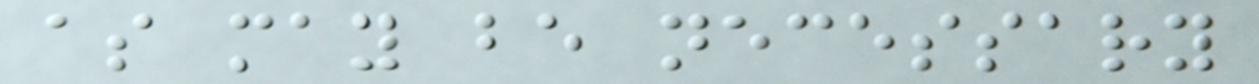as may be necessary
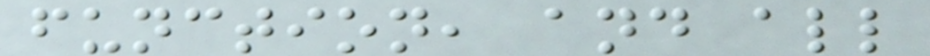function, and all
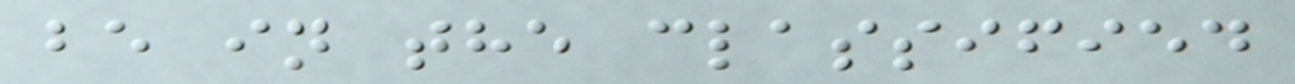be in the classified
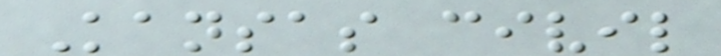Kansas civil
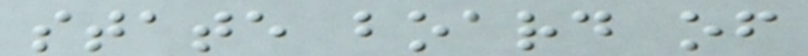state board of
